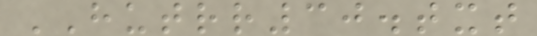HUTRR30.txt
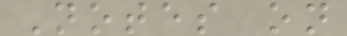Notes on
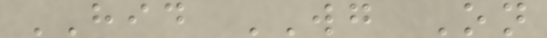HID WG On
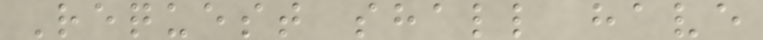Request shall have
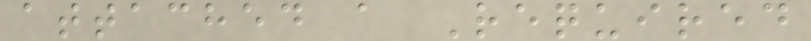attached a Required
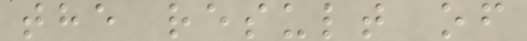the result of
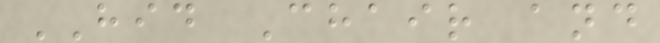HID Chair and
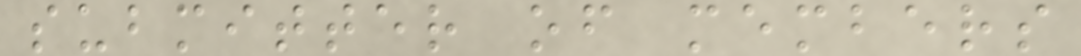submitter of members
